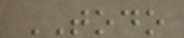TODO
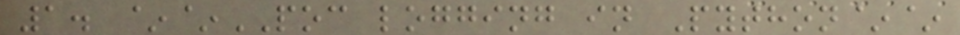1. ~~POC logging in Python~~
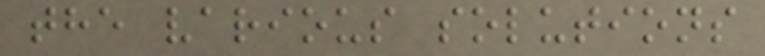the various solutions
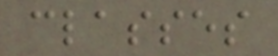classes
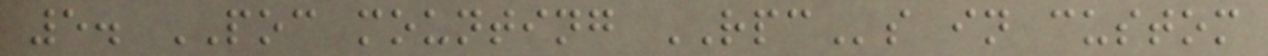5. POC mounting RPCs in custom
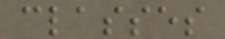classes
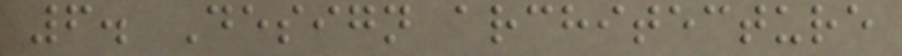6. Design architecture
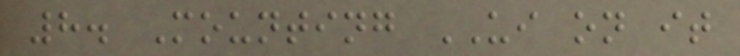8. Mounting UI on it
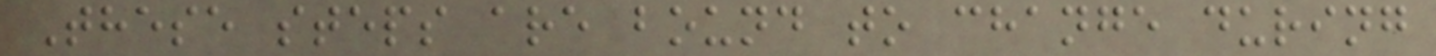These steps are bound to change during
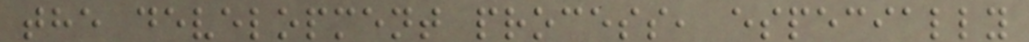the development process, especially
